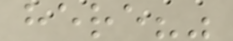here?"
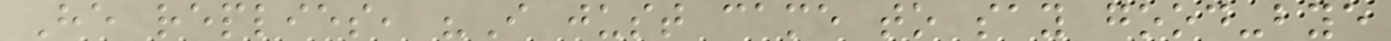He replies, "I just came to say good-bye
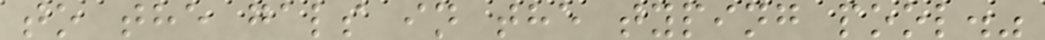to the gals in the typing pool."
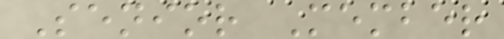Senior Member
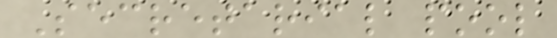Secretarial pool
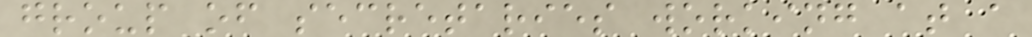group of secretaries working at a
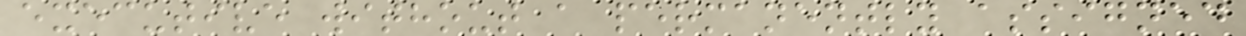executive without a permanently assigned
